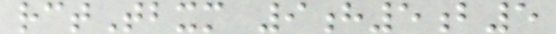rctTbxm 9h5b5
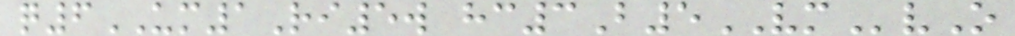q6UM1Ri5w hc3B5VMvO
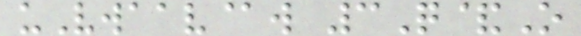uVwaav@w 3Q&O
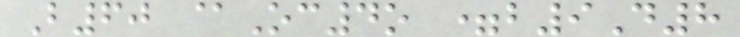B60 @Oc4o =b9D8
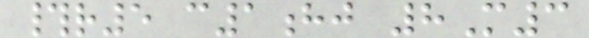#r5 c1hj 8M3
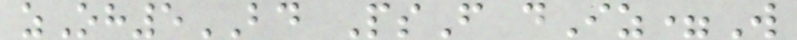zOh5BD PsF dIz=W
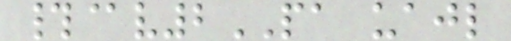#@v2PA uajl
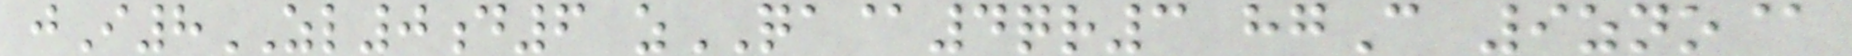jI8ZL0d6 zQA@4qr3 hgC 9zno@
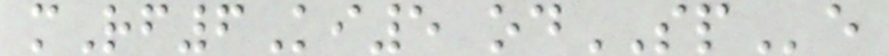mRf6Ki5 odSPe
